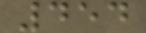454
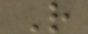R
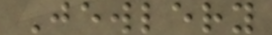Jewlery
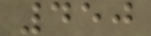450
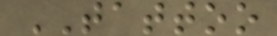TATTOO
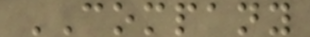COMPANY
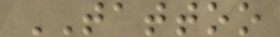TATTOO
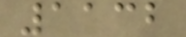1132
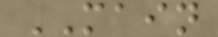MAIN
